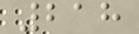218
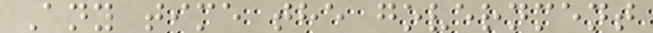Any time the government
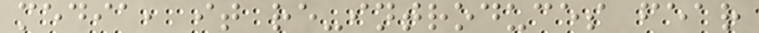media, it re-introduces fear
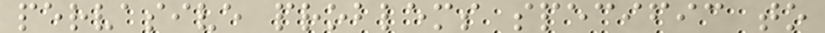pervasive problems specific to
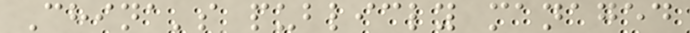China's publicly managed
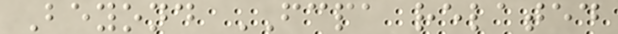Beyond FCPA related
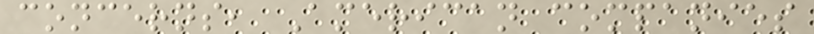concerns, American companies
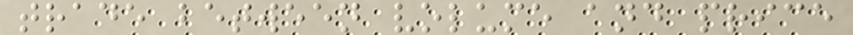trade between volume and price
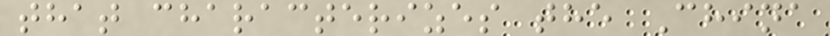that characterizes the China
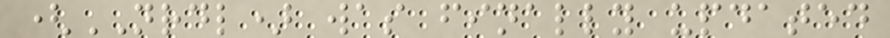(NRDL) was finally updated
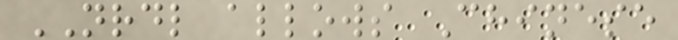NRDL allows Chinese
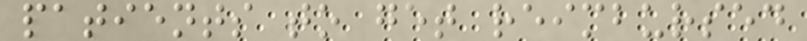patients to get reimbursed
